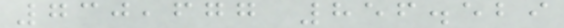730,677 856.529
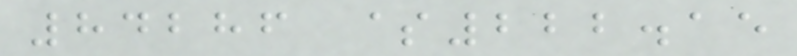84286 $222.15
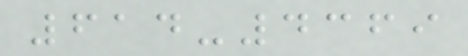614-4369
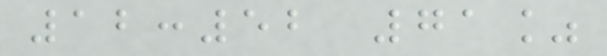12:52 71%
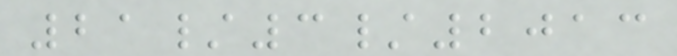21/3/2013
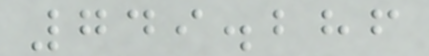749.286
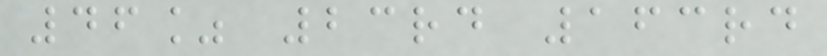46% 23rd 163rd
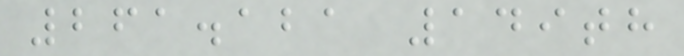261.121 149th
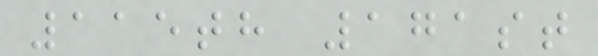115th 171st
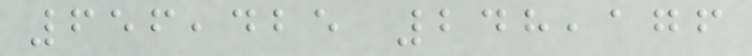656,425 248,176
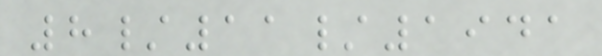8/11/1941
